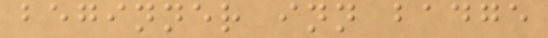beginner inn badge
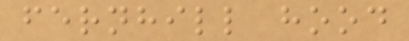fernhill hood
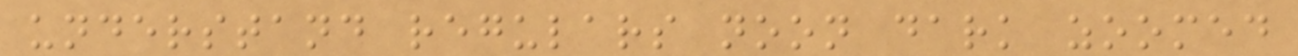understand regulars noon dark zoomed
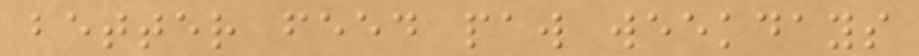better feed paw weekdays
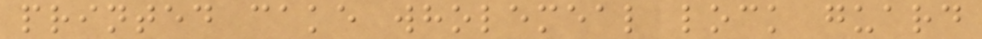printed cake wholemeal lock guard
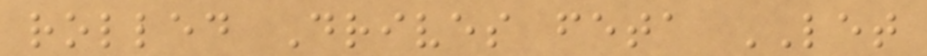rolled Drives feta LET
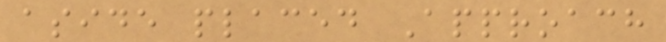aside placed Approach
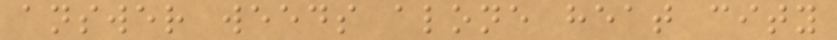answer weeds alone heat city
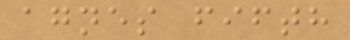agnes fifth
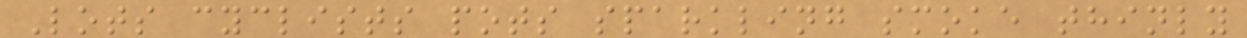Lots cyclists pots sparkling smoke thinly
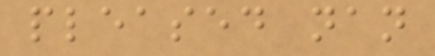pleased nan
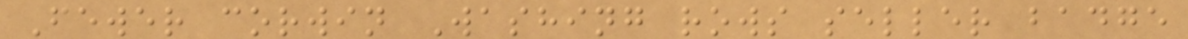Fewer corwin Washing rows seller badge
